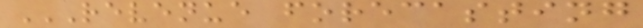REVENUE FORECASTING
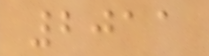2011
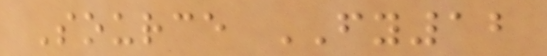Source FY12
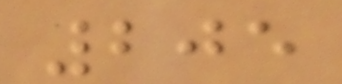205
